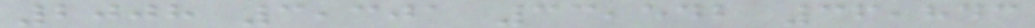2008 3,301 33,542 36,843
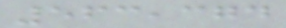563,374
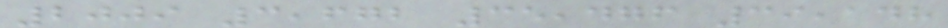2009 3,672 35,476 39,148
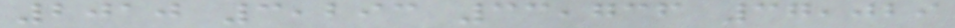2010 3,293 33,736 37,029
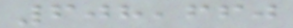608,660
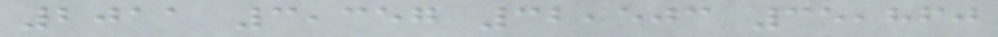2011 3,357 32,503 35,860
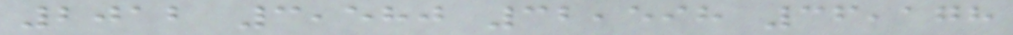2012 3,580 32,598 36,178
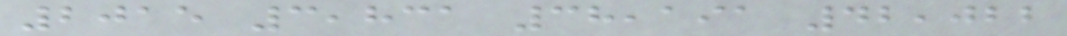2015 3,831 38,191 42,022
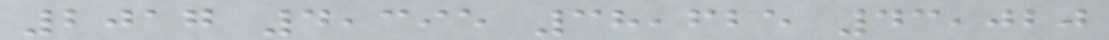2017 4,395 38,625 43,020
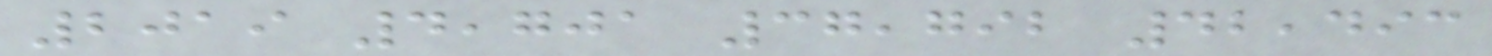2019 4,701 37,792 42,493
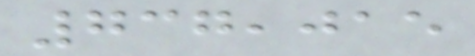737,015
